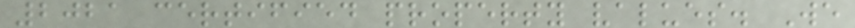2021 certified property values. We
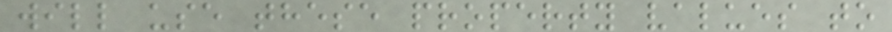will use these property values to
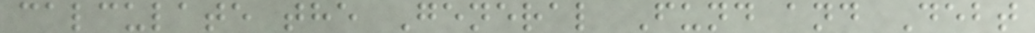calculate the General Fund and Debt
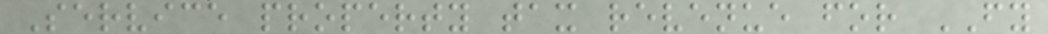Service property tax revenue for FY
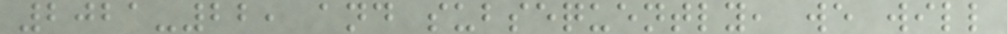2021-22, and subsequently, we will
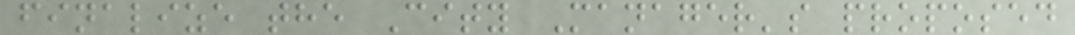finalize the City Manager's proposed
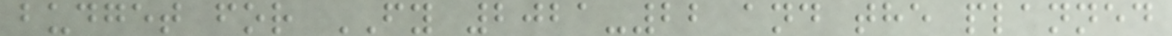budget for FY 2021-22 and the planned
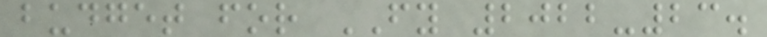budget for FY 2022-23.
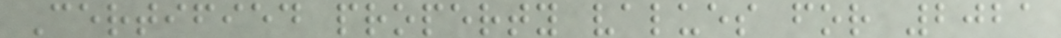Certified property values for 2021
